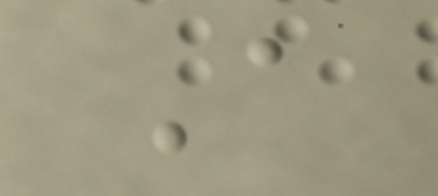A
